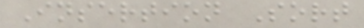Insertion Sort
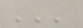'''
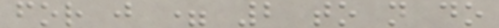for j = 2 to n do
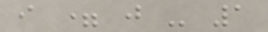i = j - 1
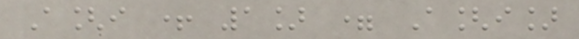A[i + 1] = A[i]
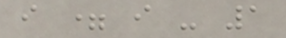i = i - 1
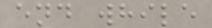end while
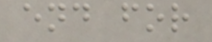end for
